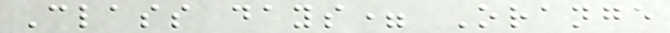Class days= Orange
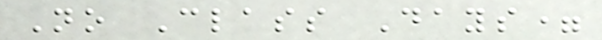No Class Days=
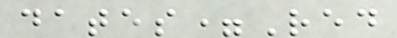dates=Red
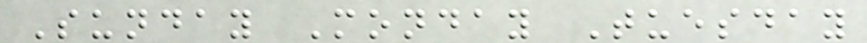Sunday Monday Tuesday
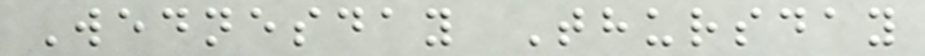Wednesday Thursday
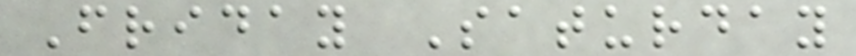Friday Saturday
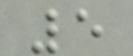5
